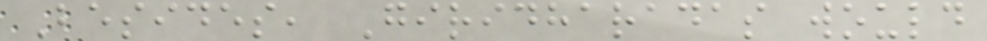Besides, Giridharadas would
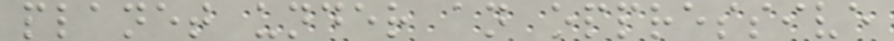planet under an oppressive
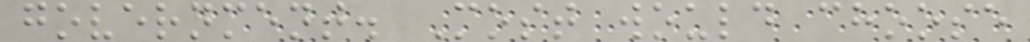government. Most would choose
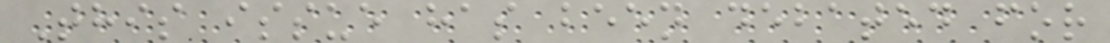This issue has been debated for
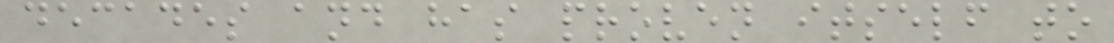decades and has proven itself to
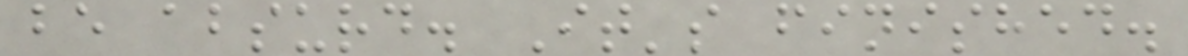be absurd. It's finished.
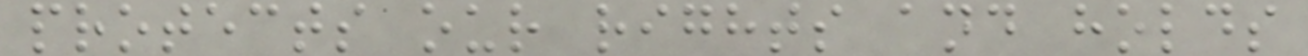protects our rights and holds
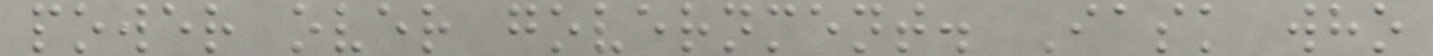power over government. Iask who
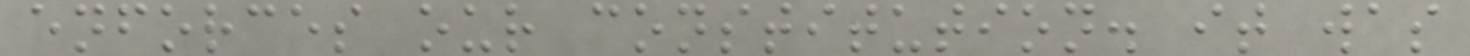enforces our constitution. it was
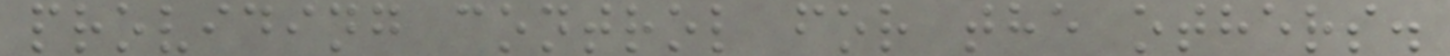providing control for the others.
